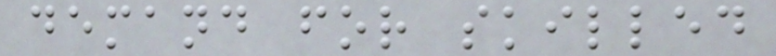demand for skilled
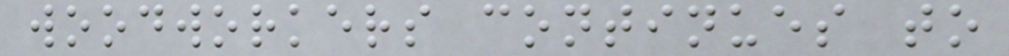woodworkers continues to
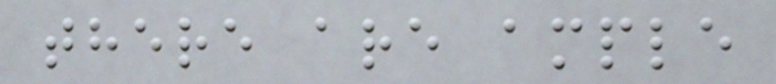there are ample
